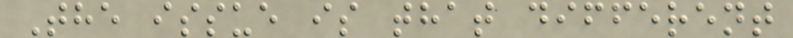The issue is that different
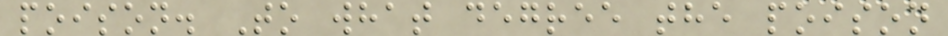poison. To what degree the poison
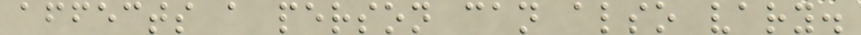affects a person can also vary.
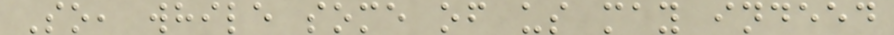So, while some of us may indeed
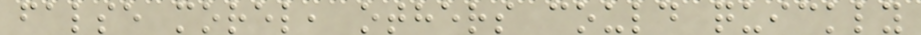false morel, others could quickly
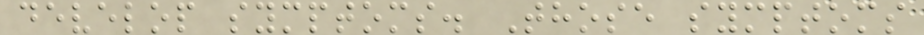develop symptoms. Those symptoms
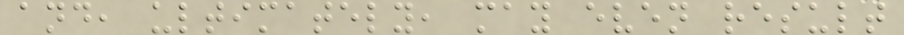and, ultimately, may even result
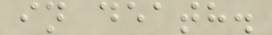in death.
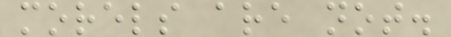morels are not.
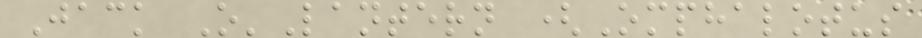Jack O'Lantern (Omphalotus
